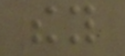they
